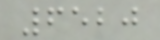6520
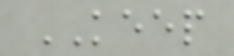KEEP
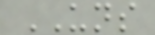UNS
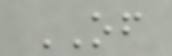OF
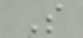S
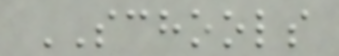SCHOOLS
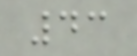43
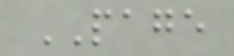PAGE
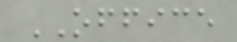OFFICE
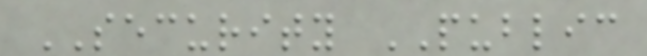SECURITY PUBLIC
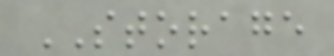STORAGE
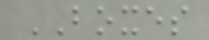BOXES
